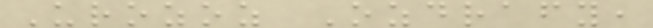Urozoz Ozdrafy,
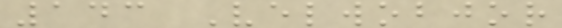143 Velwobjor
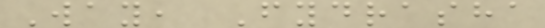Way, Fydrasha
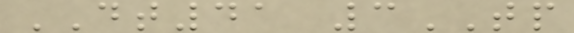DT41 3TP
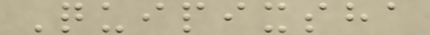Quipixsha
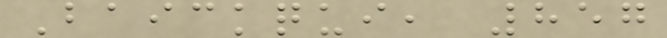Baickqui, 857
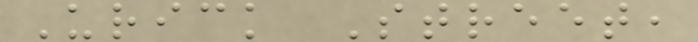Urick Street,
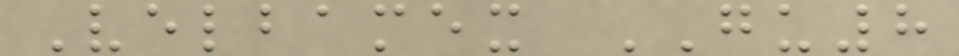Velbamex GU8
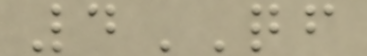4QF
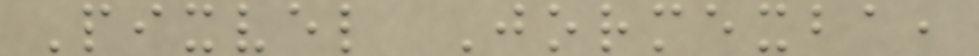Pixvel Jormexba,
